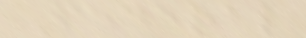Federal
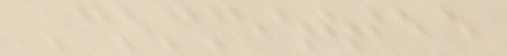Committee
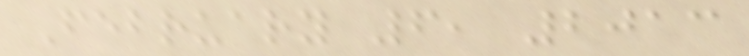February 6, 2013
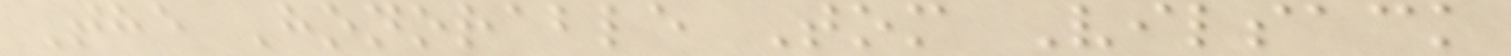The Honorable Tom Vilsack
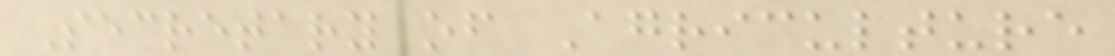Secretary of Agriculture
